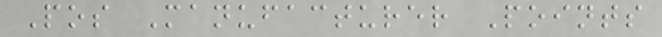Pos Manufacturer Points
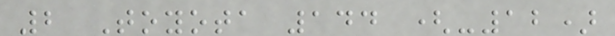2 Toyota 144 (-12)
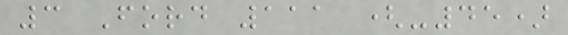3 Ford 111 (-45)
